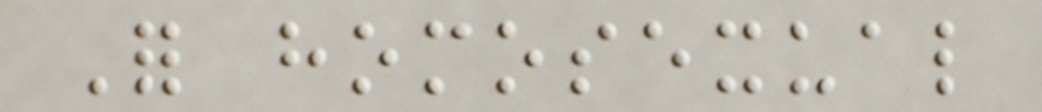For homosexual
